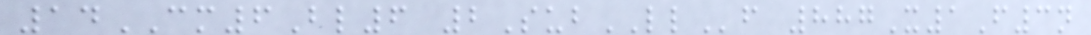14CM6Bl6 2SubLLf 887X1F3n
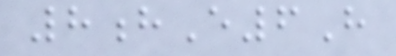8hE6H
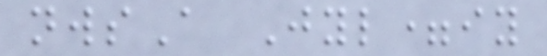nwsA Jyl=iy
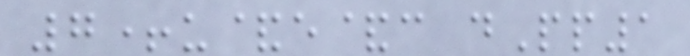7+u&e&c dPp1
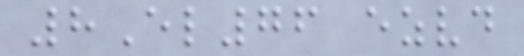8El76 ezvd
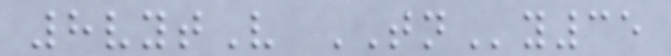8vytV TNy35
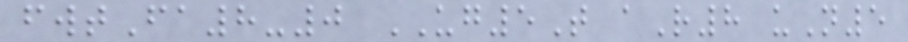fwtFa8-0 UG5T aR8 uN5
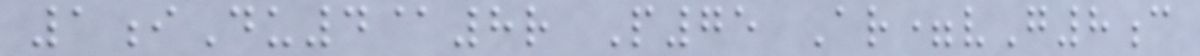1iDu4@8r P75 Ar=vG8c
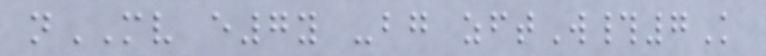nMV e7y -bg zftW#7K
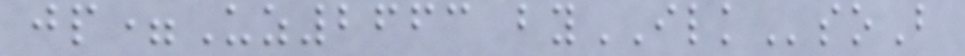jp=Uz2663 byILKsoB
